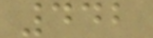442
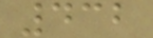432
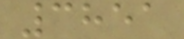3851
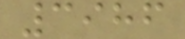3986
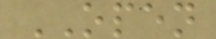OPEN
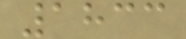1833
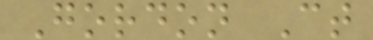Gordon Ct
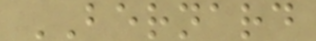BERNARD
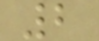2
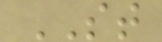ST
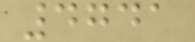4741
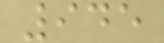945
